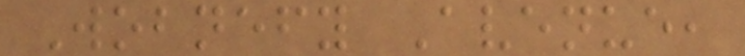Wobnefy Avenue,
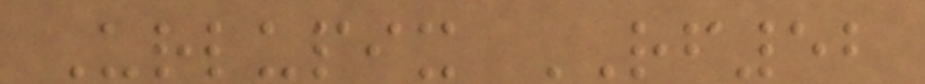Urlupix RF52
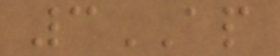3AP
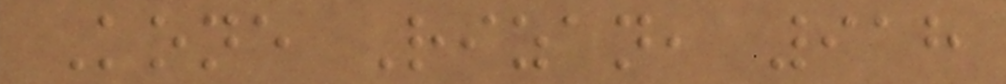Kone Rizan, 918
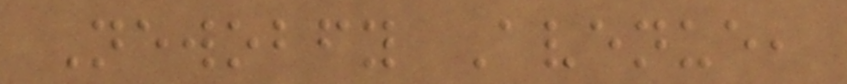Newobfy Avenue,
